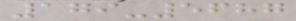179-5687
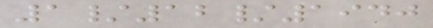1/12/1940
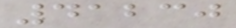41230
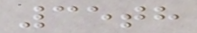35th
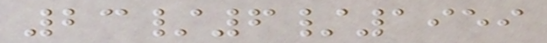23/6/1959
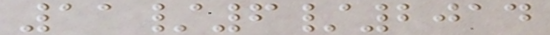11/6/2014
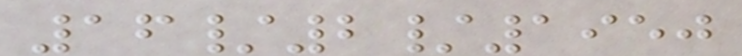16/2/1950
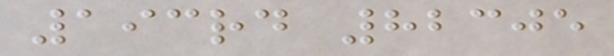193rd 82305
